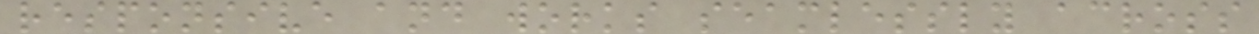responsive and works seamlessly across
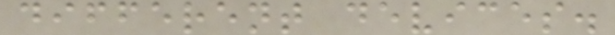different devices.
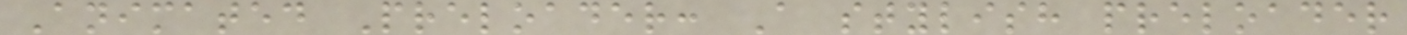Animated Preloader: A stylish preloader
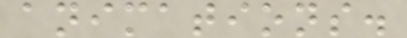animations.
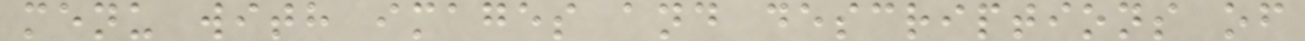menu with images and descriptions of
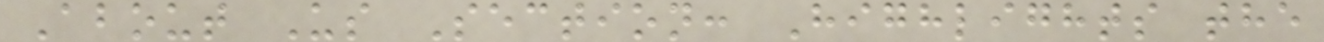About Us Section: Highlights the
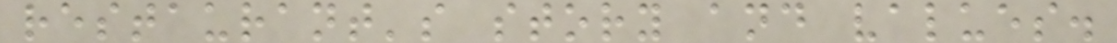restaurant's story and values.
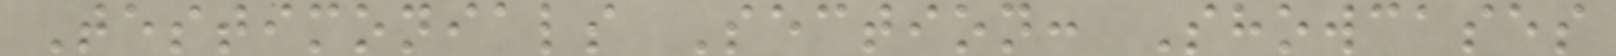Testimonials Section: Showcases
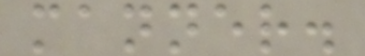manner.
